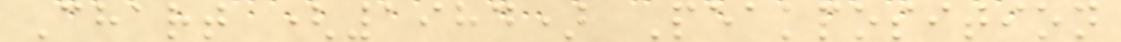Chart (1984) Peakposition
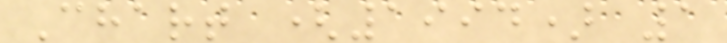Chart (1994) 1
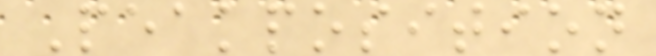Peakposition
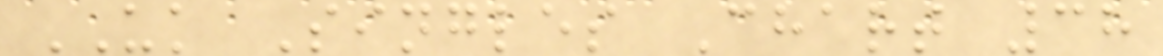UK Singles Chart 38
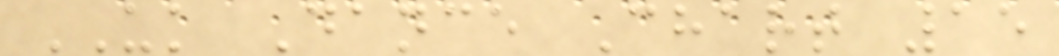UK Dance Chart 15
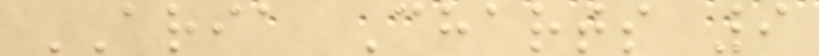ARIA Charts 9
